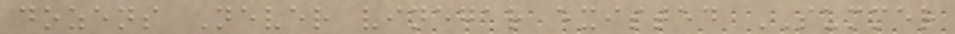dozens Never vinegar existed SUMMER
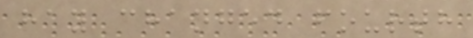hay changed fourth
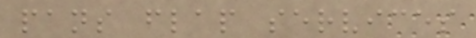pans flap services
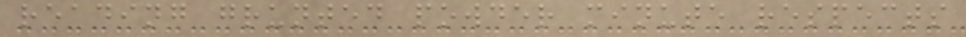reading grunted powder minute respects
